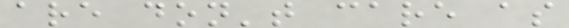are don't care as
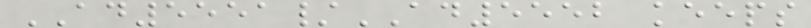AD5551/AD5552 keeps
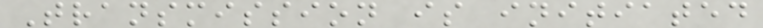Transmission is initiated
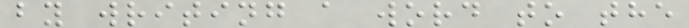by writing a word to the
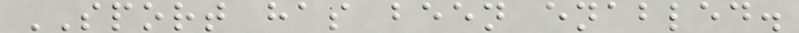SPORT has been enabled.
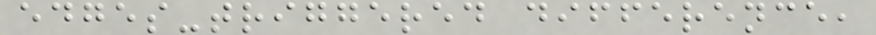edges-triggered difference,
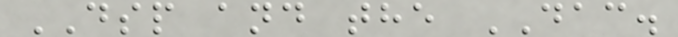DSP and the DAC.
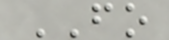FO
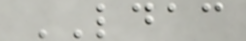LDAC
